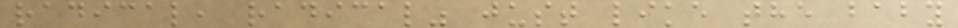radical, radical" just like the baby
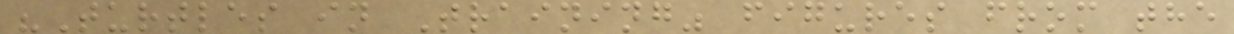"Turtles in Training" figures from the
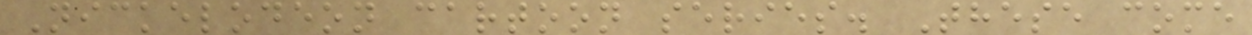Nickelodeon cartoon series. These come
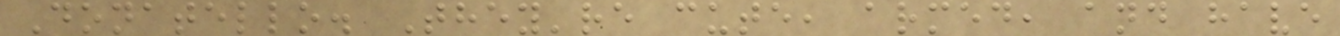Donatello. They're cute, armed, and have
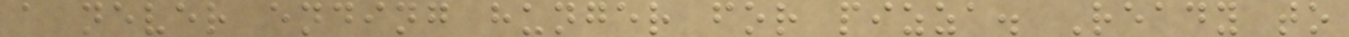a never ending hunger for pizza. Ready to
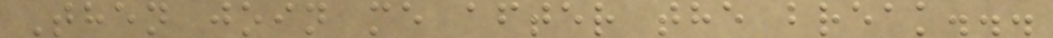Then join me after the break...
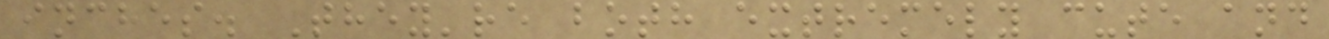inches. They're both extremely cute and
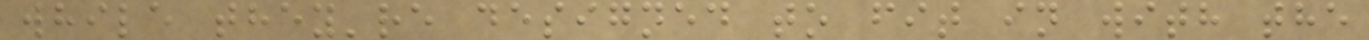while they're designed to fit in with the
